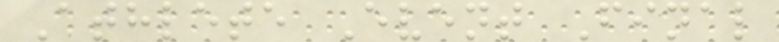Athlete Event Final
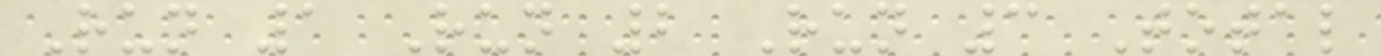Run 1 Run 2 Run 3 Total
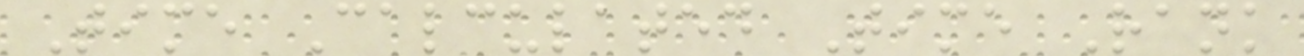Time Calculated Time Rank
